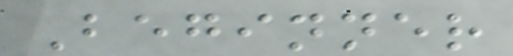Beginner
